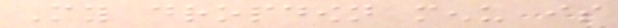My dropdown menu is
